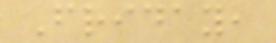Friday,
